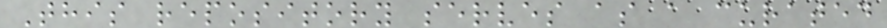This repository serves as a curated
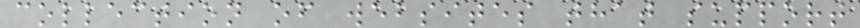collection of websites that support
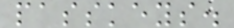passkeys.
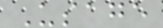Usage
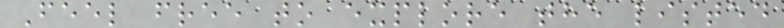Feel free to explore the listed
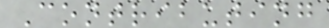Contributing
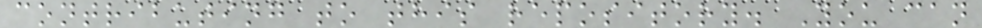contributing to this repository. You can
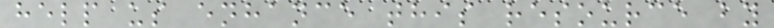help us enhance this resource by
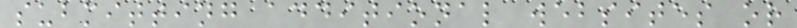submitting additional websites or
